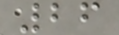26
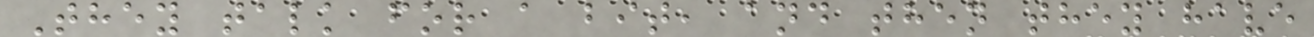They talk for a bit, and then they have
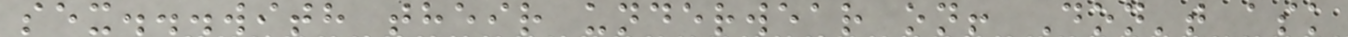sex...with their underwear on! Don't ask
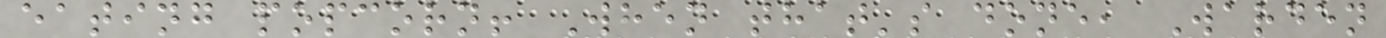eating popcorn! When that's done, Warden
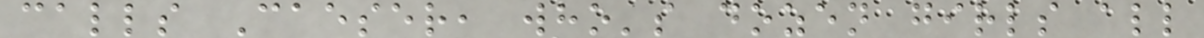calls Caeser, who's dozen girls all
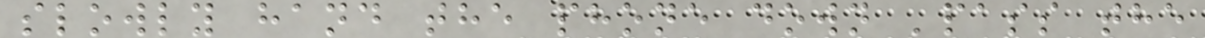slowly hand the phone down 'pass the
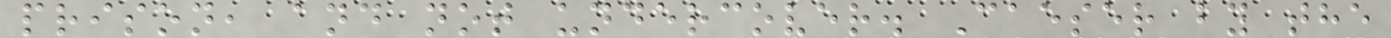prison, and not undercover. Caeser by the
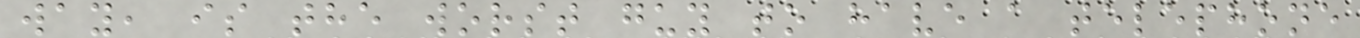way, is the worst guy to have a telephone
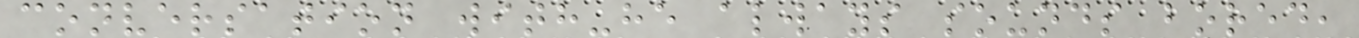conversation with-he always sounds bored,
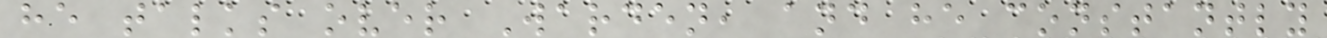he talks over Warden, and he constantly
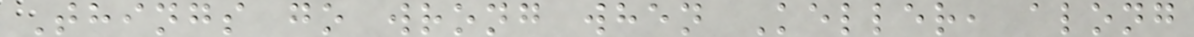Things go wrong when Keller, along
